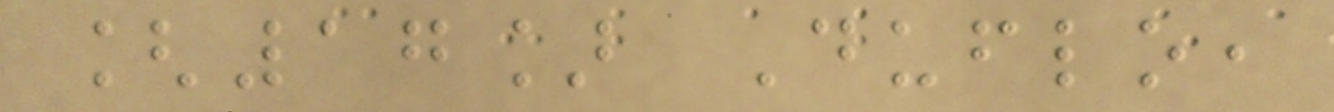[17] Duflo,
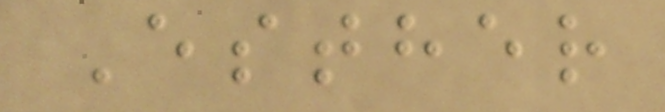Esther
